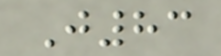J83
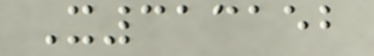X313152
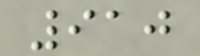910
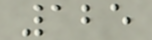125
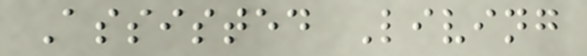Assisted Living
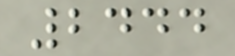2444
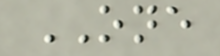ONE
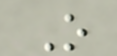O
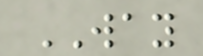WAY
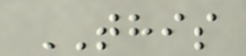THIS
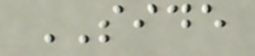SIDE
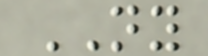NY
